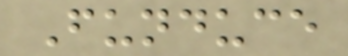Funduce
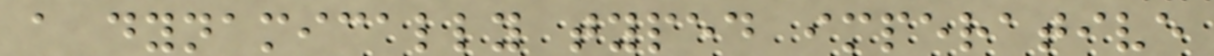a dynamically typed imperative
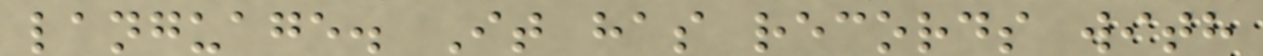language. It has records with
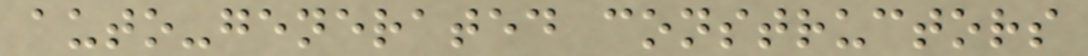auto-generated constructors
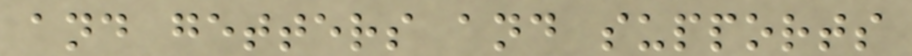and getters and supports
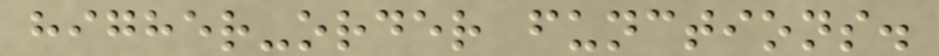higher-order functions.
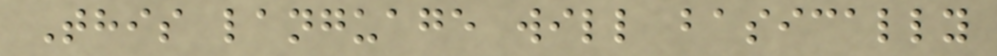This language will basically
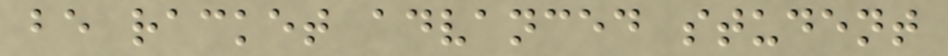be racket advanced student
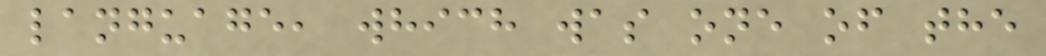language, which was one of the
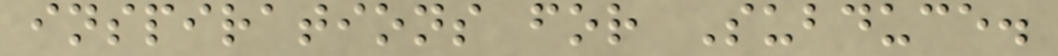inspirations for Subduce.
